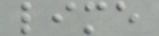lime
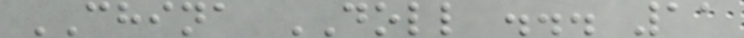CHINA DOLL ... 11
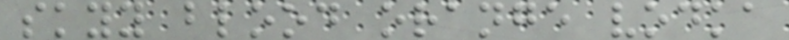skyy blood orange vodka
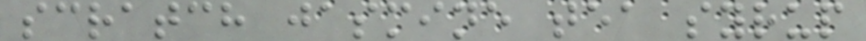scratch jasmine tea syrup
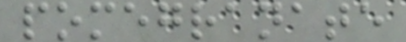pomegranate
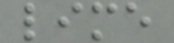lime
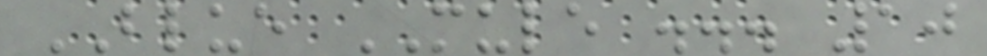BLUE MULE ... 10
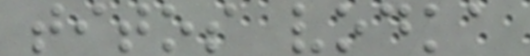titos vodka
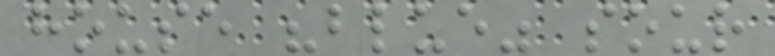house "blue" sour
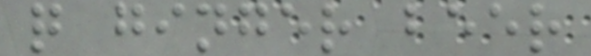q ginger beer
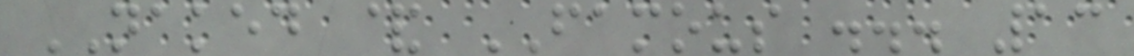NAKED & FAMOUS ... 13
